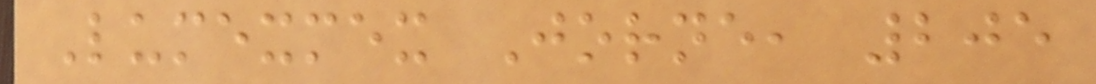Lumexmex Jorne, 205
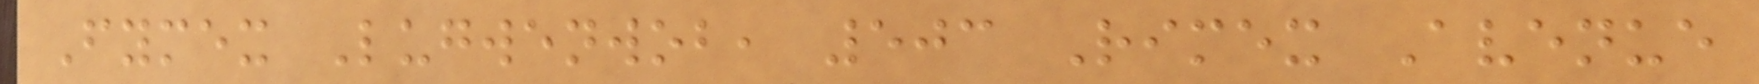Fymex Lugwenwob, 503 Rimex Avenue
